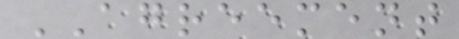AGREEMENT
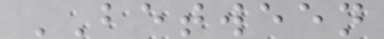BETWEEN
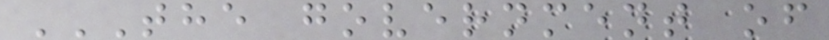THE GOVERNMENT OF
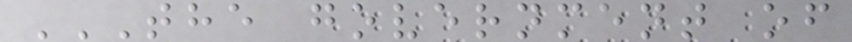THE GOVERNMENT OF
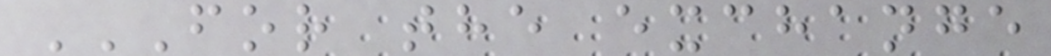FOR THE EXCHANGE
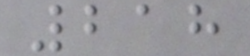218
